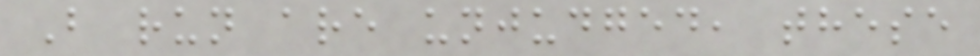B run are unjudged, these
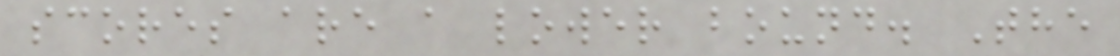scores are a lower bound. The
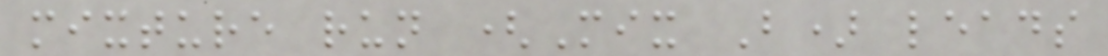mixture run (Mix B) leads
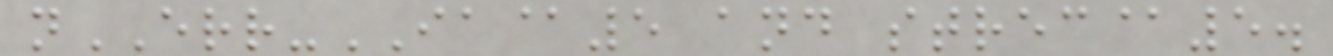nERR-IA@5 and strec@5.
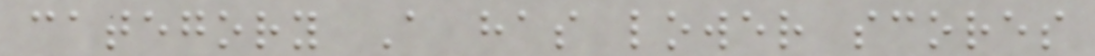category A has lower scores
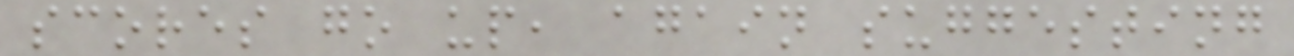scores go up, again suggesting
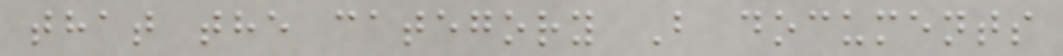that the category B documents
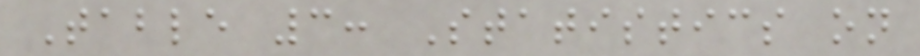Table 3: Statistics on
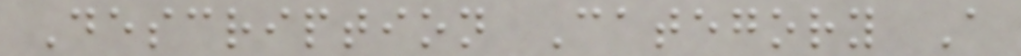Description Category A
